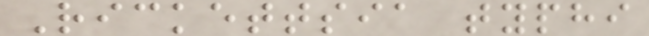Rickettsia typhi
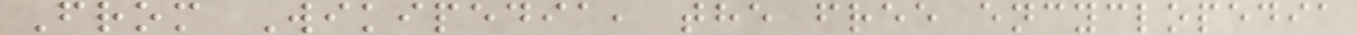From Wikipedia, the free encyclopedia
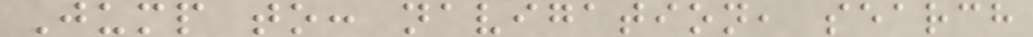Jump to: navigation, search
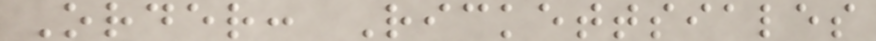Order: Rickettsiales
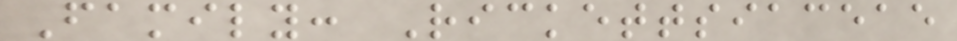Family: Rickettsiaceae
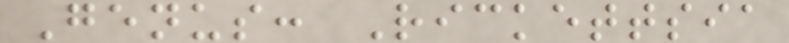Genus: Rickettsia
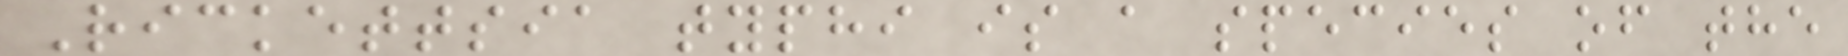Rickettsia typhi is a species of the
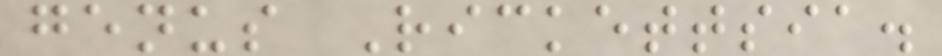genus Rickettsia.
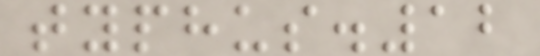typhus.12
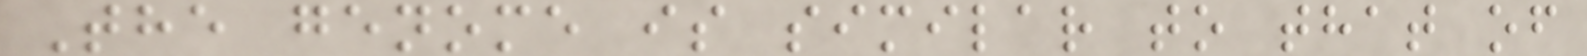The genome is similar to that of
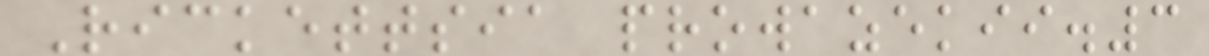Rickettsia prowazekii.3
